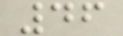46
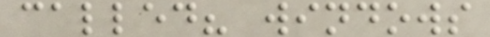called? windows
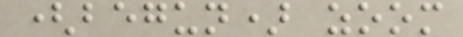(begun) zoom
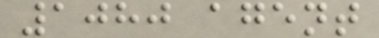1080 agent
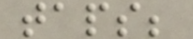taps;
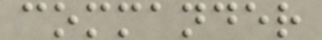commander
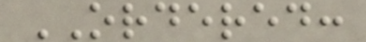ORDERED:
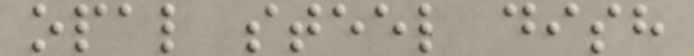opal steel dish
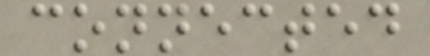connected
